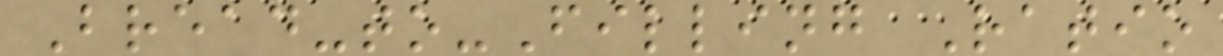Bread-to-Filling Ratio
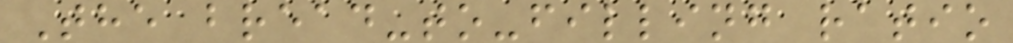The bread-to-filling ratio
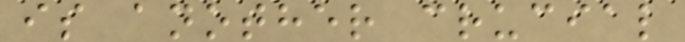is another crucial
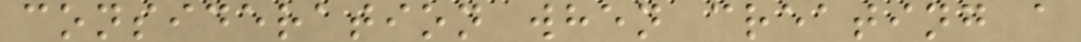consideration when creating a
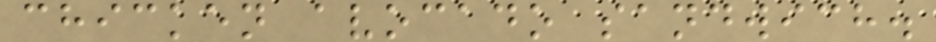chicken avocado sandwich.
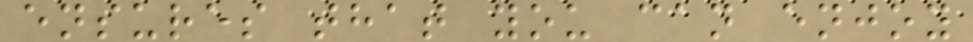ensures that you can enjoy
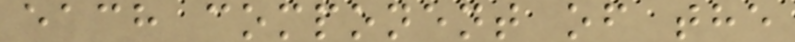each component of the
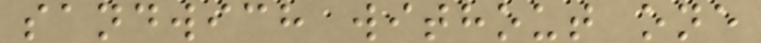sandwich without one
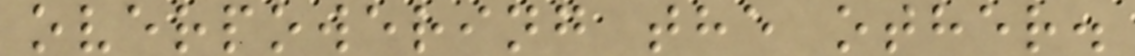overpowering the other.
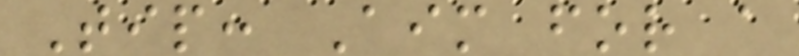Tip: Aim for a
